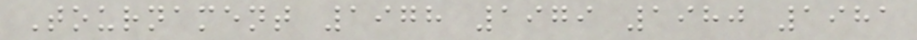Tournament 1978 1979 1980 1981
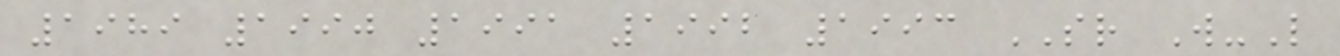1989 1990 1991 1992 1993 SR W-L
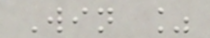Win %
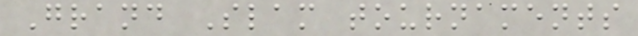Grand Slam tournaments
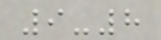9-8
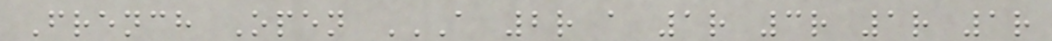French Open A 2R A 1R 3R 1R 1R
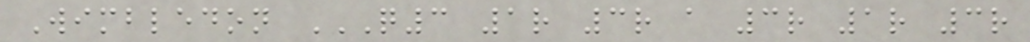Wimbledon Q3 1R 3R A 3R 1R 3R
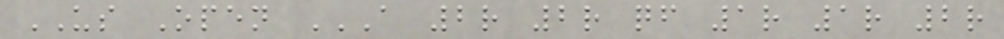US Open A 2R 2R QF 1R 1R 2R
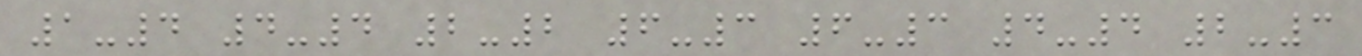1-4 4-4 2-2 6-3 6-3 4-4 2-3
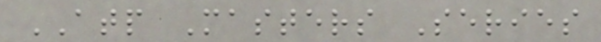ATP Masters Series
